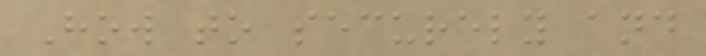How to securely and
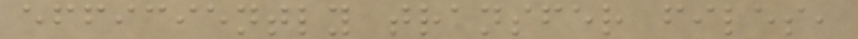efficiently transfer files,
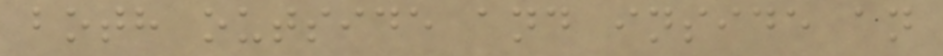both outside and inside an
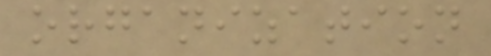organization
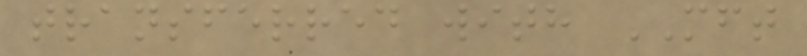transferred with MFT
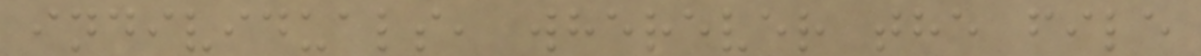individuals, wherever the file
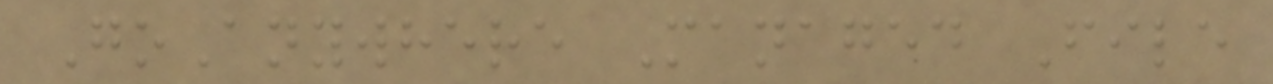GoAnywhere Managed File
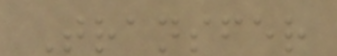Transfer
